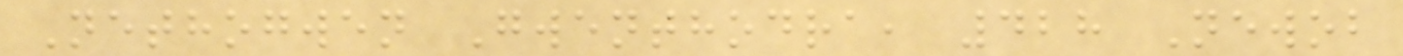Nethogwen Gwenthodra, 428 Newob
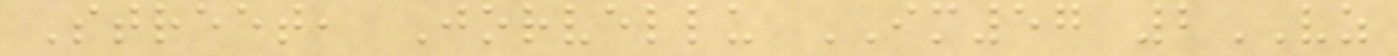Street, Jorvellu IM57 2VZ
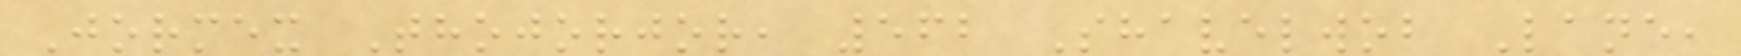Jormex Thojorjor, 562 Shavelwob Lane,
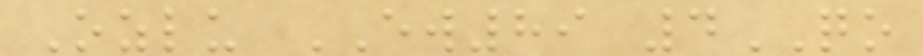Ozlu EW89 4QO
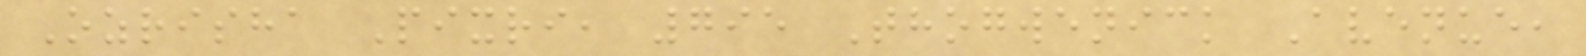Ozrisha Pixri, 795 Thogwenick Avenue,
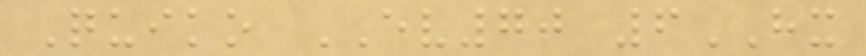Quiko EV70 6HX
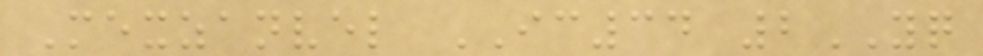Mexzanvel IC34 2YQ
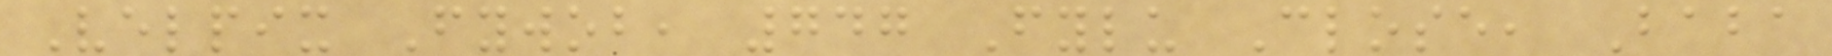Velpix Fywob, 747 Fylu Close, Baba
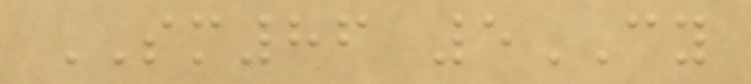SM86 5CY
